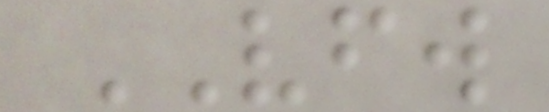VFW
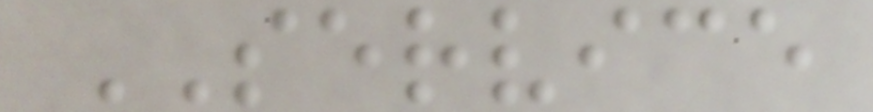SERVICE
